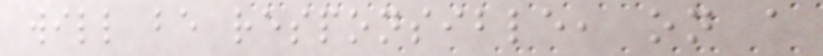will be responsible, on a
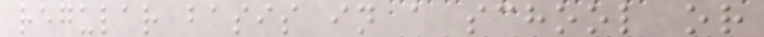regular basis in a school or
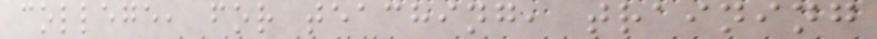college, for teaching, training
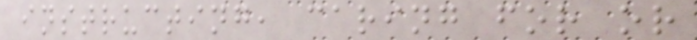instructing, caring for or
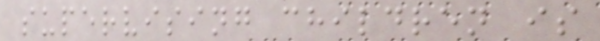supervising children is
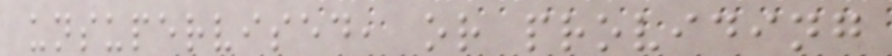unsupervised, or providing
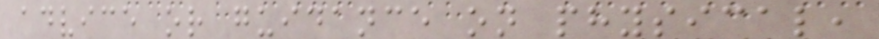advice or guidance on physical,
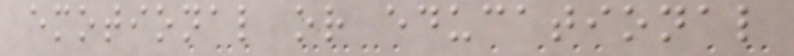emotional or educational
